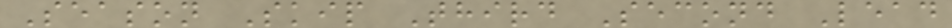Season Skip Third Second Lead
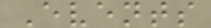Events
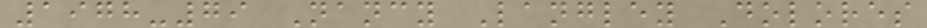1978-79 Nancy Langley Dolores
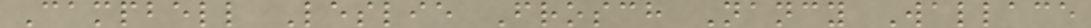Campbell Leslie Frosch Nancy Wallace
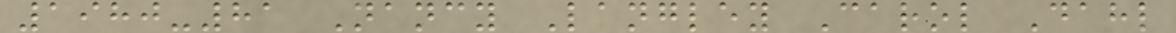1980-81 Nancy Langley Carol Dahl
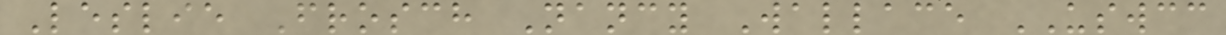Leslie Frosch Nancy Wallace USWCC
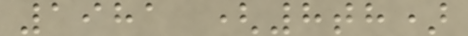1981 (8th)
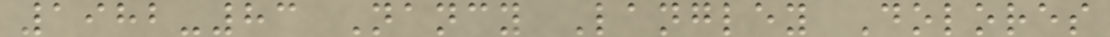1982-83 Nancy Langley Dolores
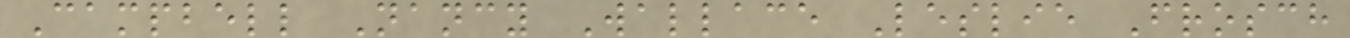Campbell Nancy Wallace Leslie Frosch
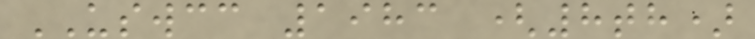USWCC 1983 (8th)
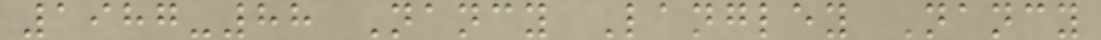1987-88 Nancy Langley Nancy
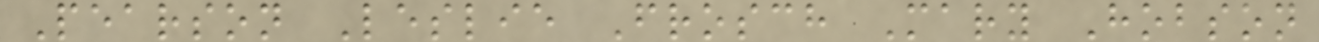Pearson Leslie Frosch Mary Hobson
